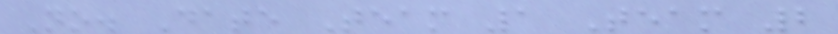No. Date Team 1 Team 2
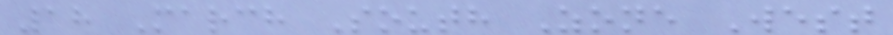18 March South Zone West
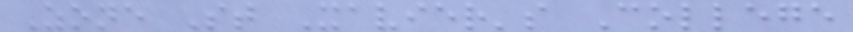Zone St Xavier's College
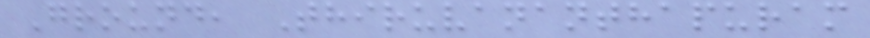Ground, Thiruvananthapuram
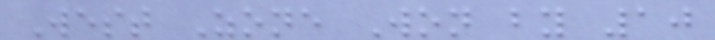West Zone Won by 10
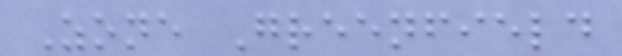Zone Greenfield
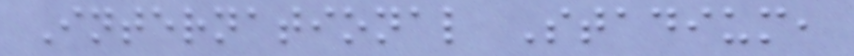International Stadium,
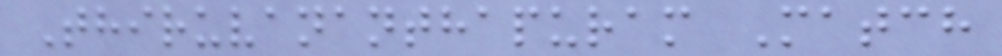Thiruvananthapuram Match
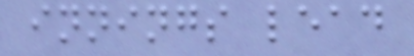innings lead
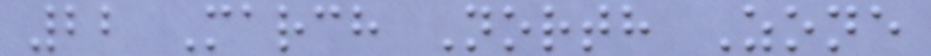22 March North Zone
